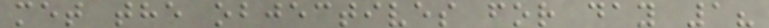met the objectives for day 1?
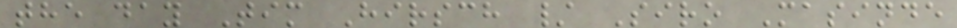the day Tim Hirsch / Siro Masinde
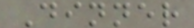Dinner
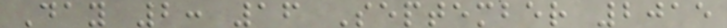Day 2: 16 September 2015
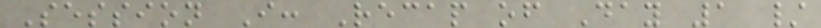Session I: Recap of Day 1 /
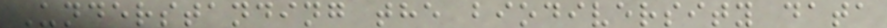Understanding the biodiversity data
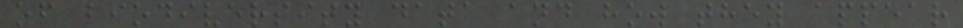of biodiversity data and how they appear
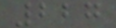227
